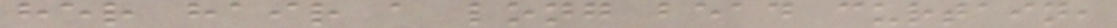her hair a long bead curtain,
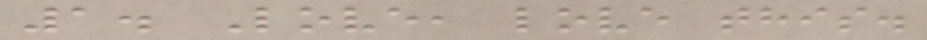1. Love, love this.
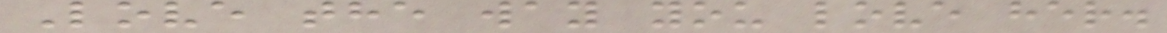Love the way you love her.
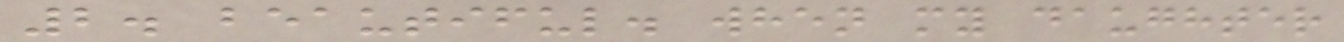2. beautiful. when my daughter
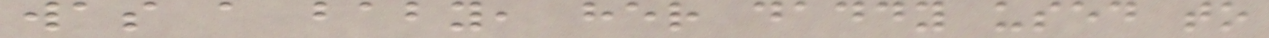was a baby, her daddy used to
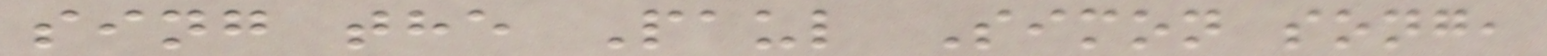sing the Paul Simon song,
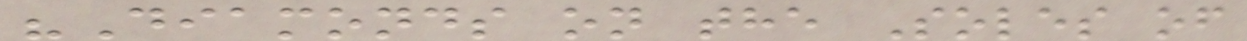"Diamonds on the Soles of
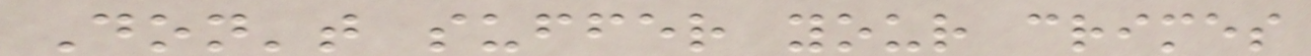Don't suffer your crimes
